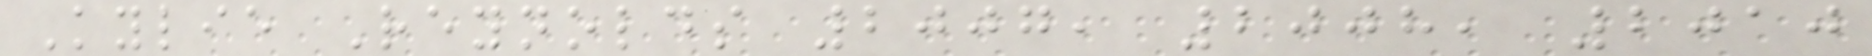Kylie Reynolds 2007, 2008, 2010
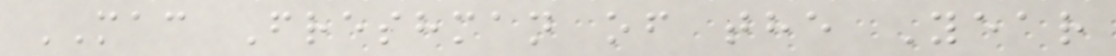MAC Freshman of the Year
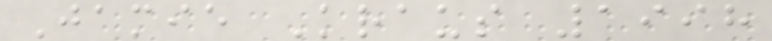Jamie Kraus 1998
